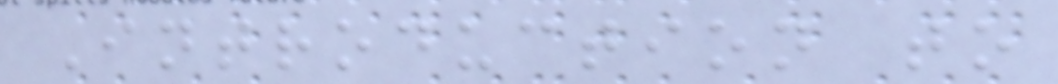Introduction to
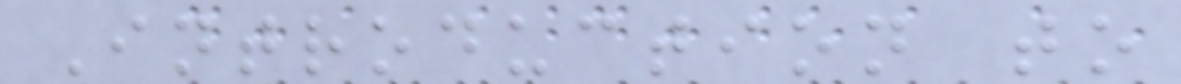Introduction to
